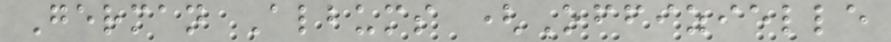German Albums (Offizielle
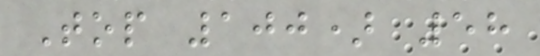Top 100) 58
